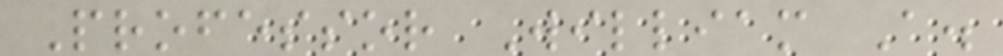Professor William A.
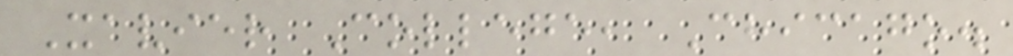Xavier College, Chicago.
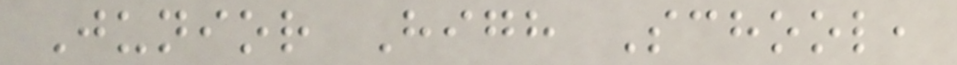Junior High School,
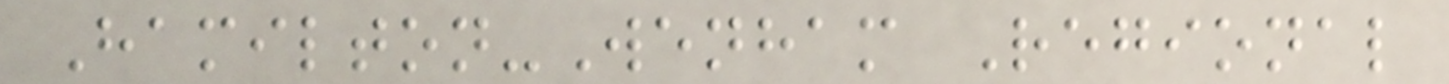Hamilton-Wenham Regional
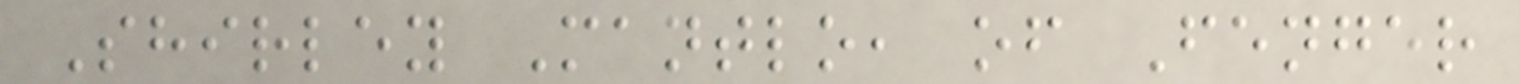Shirley Mantlo, of Fenger
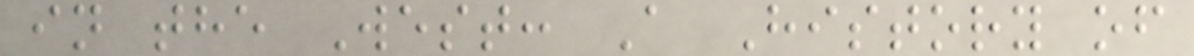in the West: A History of
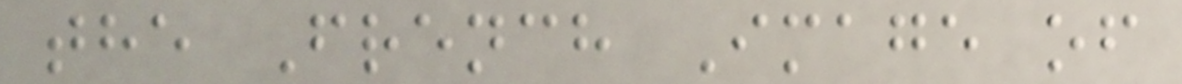the French Image of
